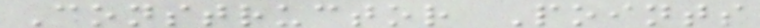Constructor Points
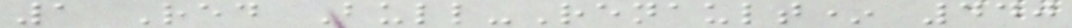1 Red Bull-Renault* 440
